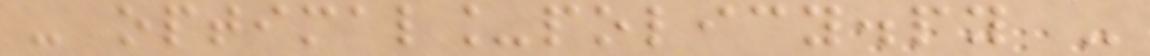- optimal_policy.py -
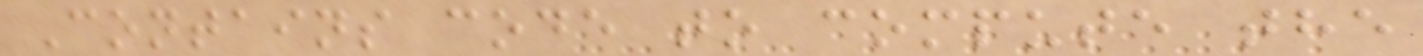Contains code to compute the
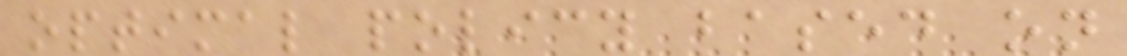optimal policy based on
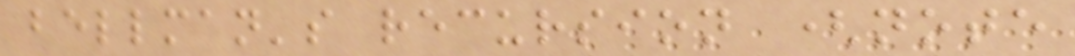bellman's recursion (note
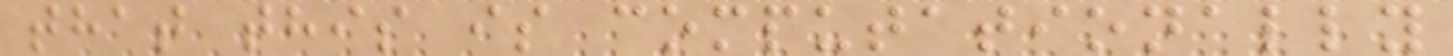that this is computationally
